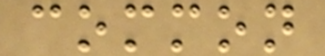common
